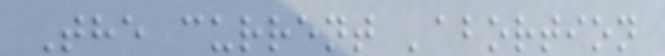The current 'abortion
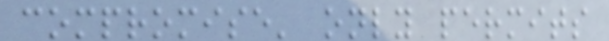compromise' only permits
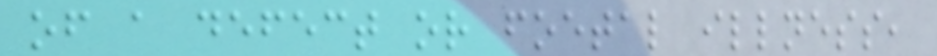of a defect or foetal illness,
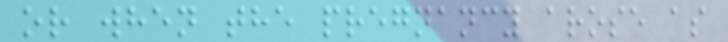or when the pregnancy arose as
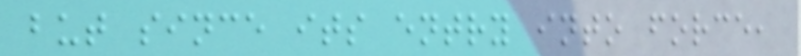but since its entry into force,
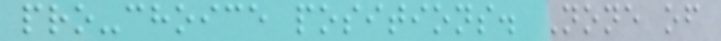pro-choice positions. None of
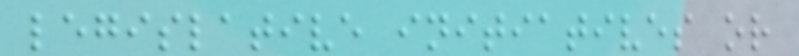legislative initiatives or
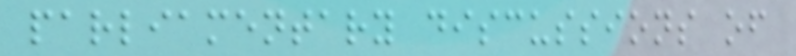parliamentary discussions of
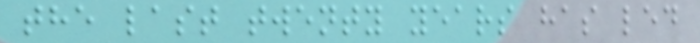the last twenty years has led
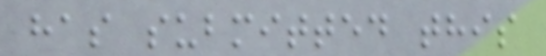has submitted this
